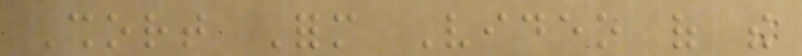Short Form Video of the
